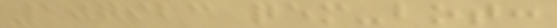107923 qem-bot:
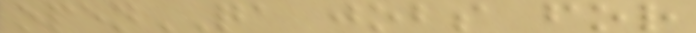openQA jobs for
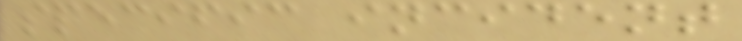specific incident
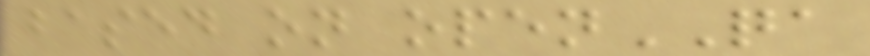based on openQA
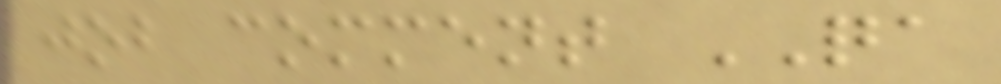job comment QA
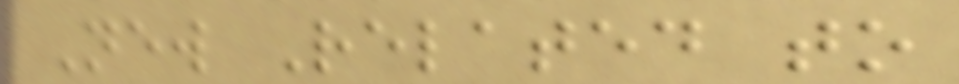New Related to
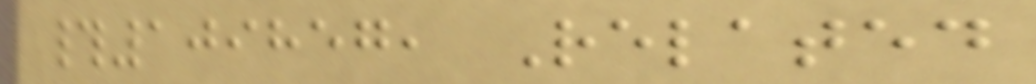#109857, Related
